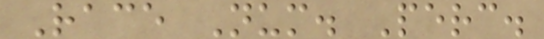Race Num. Perc.
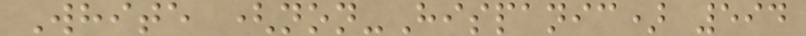White (non-Hispanic) 594
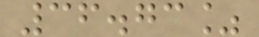36.73%
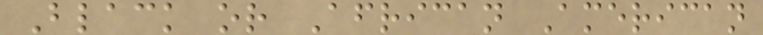Black or African American
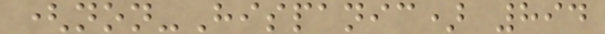(non-Hispanic) 894
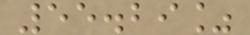55.29%
